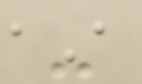-
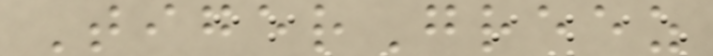TigerGreez
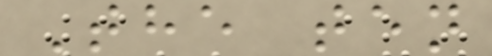The ten
